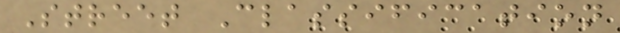Street Classification
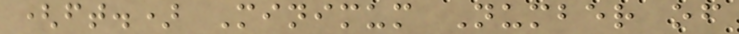(ft.) Minimum Number of
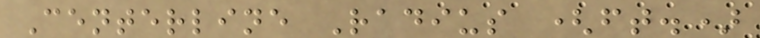Centerline Radius (ft.)
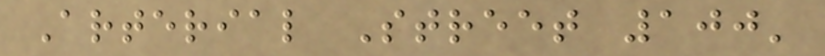Arterial Street 100'
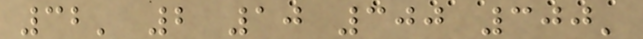32' 2 10 300 300'
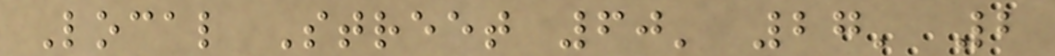Local Street 60' 27' 2
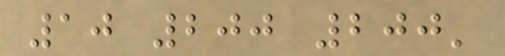10 200 200'
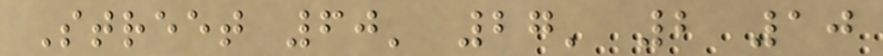Street 60' 27' 2 10
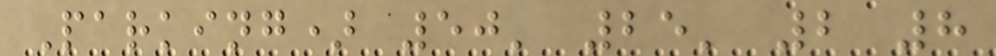Parking) 50' 25' 2 8
